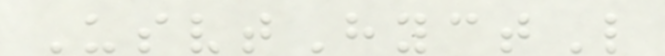UsvtHyctL
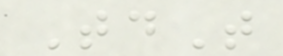TdT
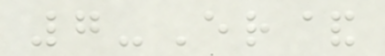7-Er&
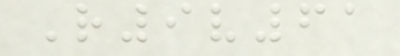R9v61
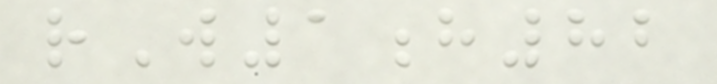rW1h82
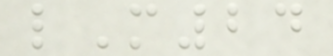lM24
